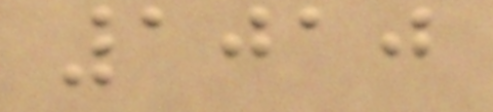1010
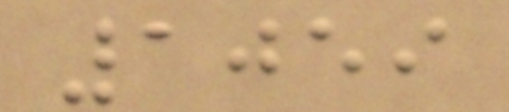1059
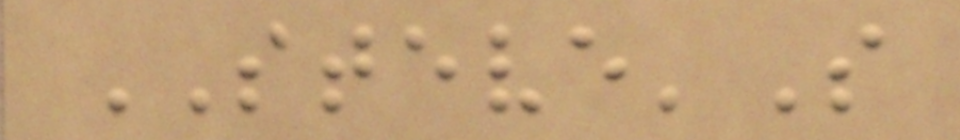STEVE'S
